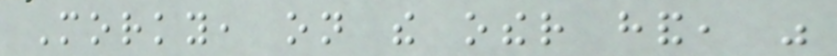Morky, on the other hand, was
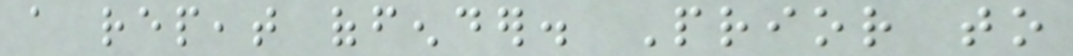a repeat offender. Prior to
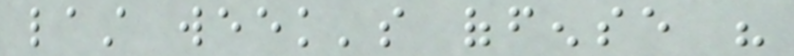last week's offense his
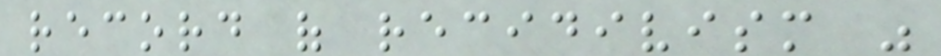record of recidivism was
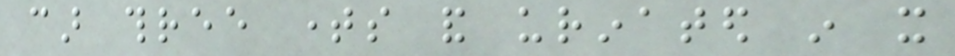car three times and urinated in it
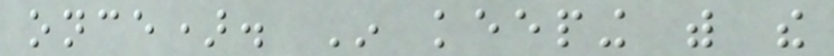once). In keeping with the
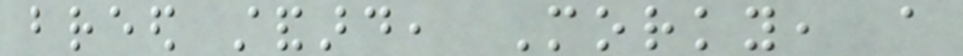breed standard, Morky, a
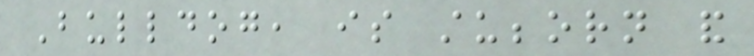Bulldog, is stubborn and
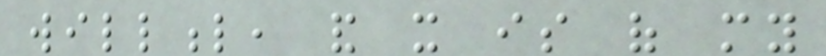willful, and it is of my
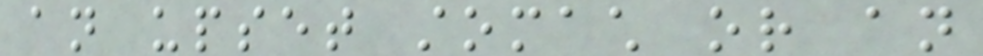an upset stomach or an
